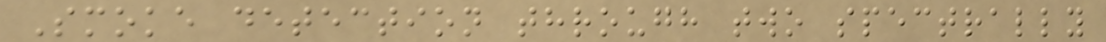Smoke detection through two spectrally
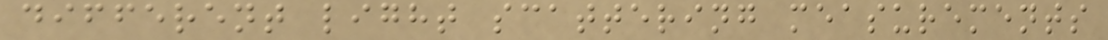different light scattering measurements
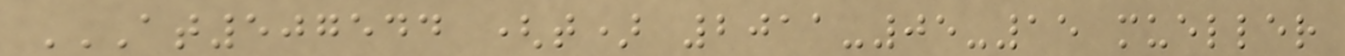AT507544 (T) 2011-05-15 MUELLER
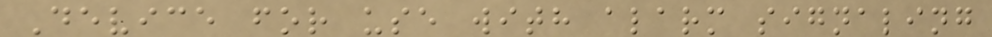Device for use with alarm signaling
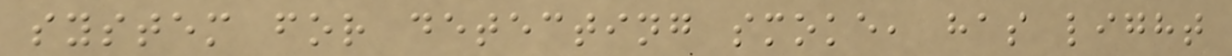system for detecting smoke, has light
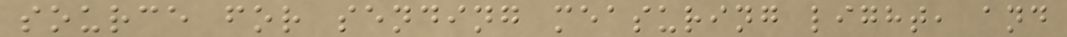source for sending measuring light, and
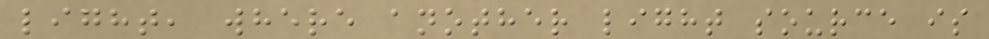light, where another light source is
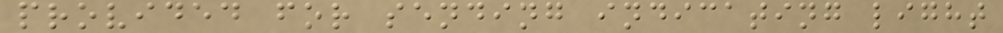provided for sending indicating light
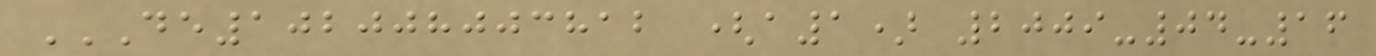DE102008003812 (A1) 2009-04-16
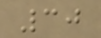30
